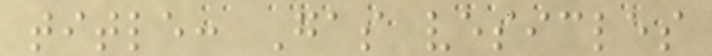title: Gas vesicles
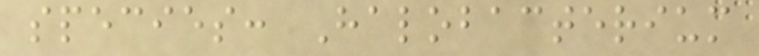species: Halobacterium
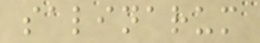salinarum
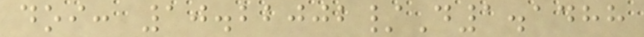doi: 10.22002/D1.1488
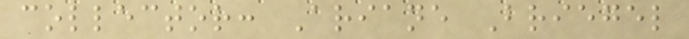collector: Ariane Briegel
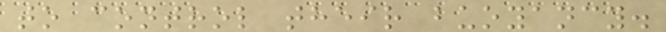to control their buoyancy.
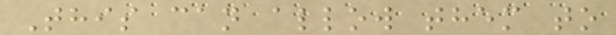This can allow them to
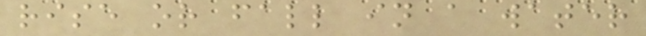rise or fall in a water
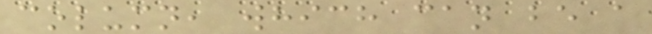column, which can be a
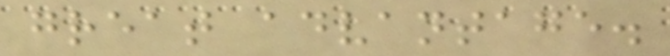great advantage.
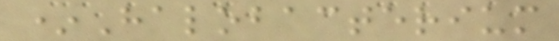*Halobacterium
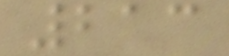213
